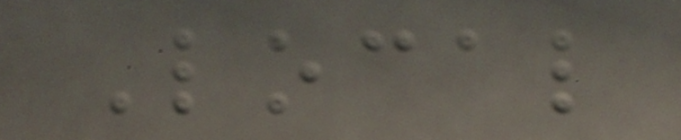Local
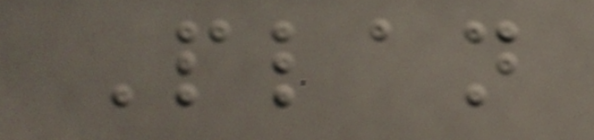Plan
